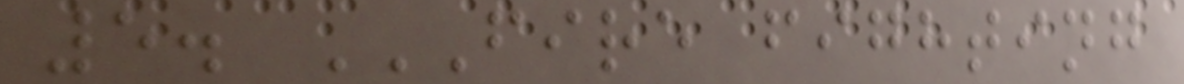5. FIRE FIGHTING
